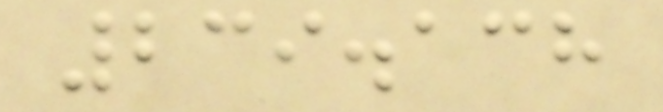239.138
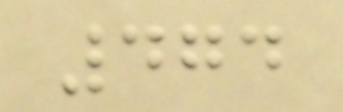474
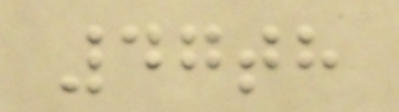47th
